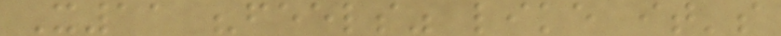X11 "feels" like it's
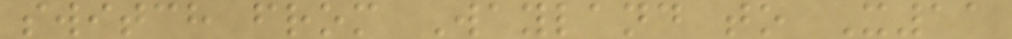switch from Wayland to X11
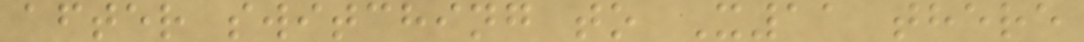after switching to X11 there
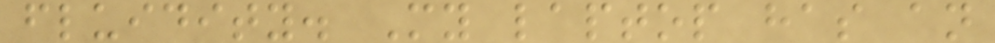fluidity. My laptop has an
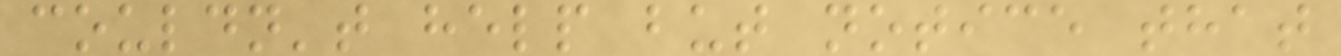couldn't help but notice that
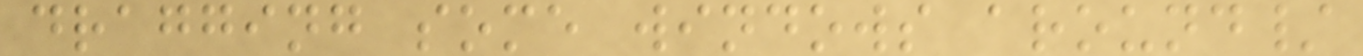dragging some windows around/
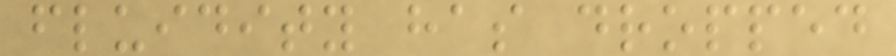fluidity has dropped
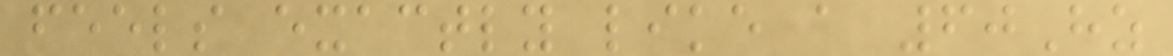feels exactly like a 60Hz
